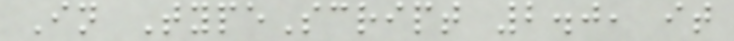In TypeScript 2.0, it
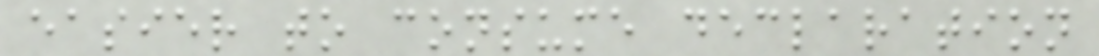easier to consume declaration
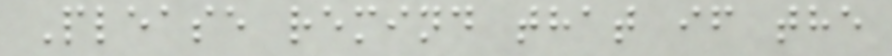Please remind that if the
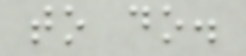to do.
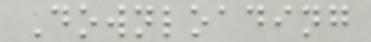Downloading
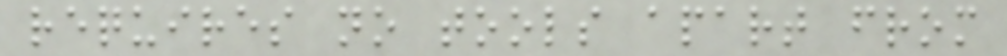requires no tools apart from
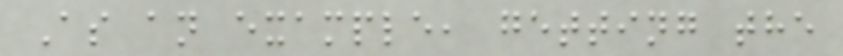As an example, getting the
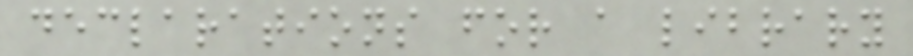declarations for a library
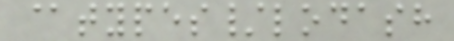@types/lodash
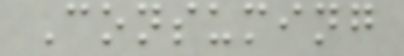Consuming
